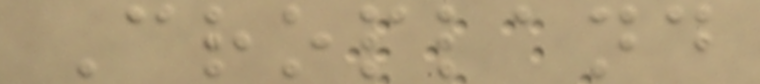Cropland
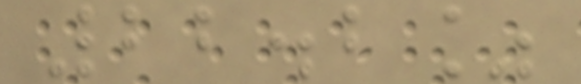22.2%
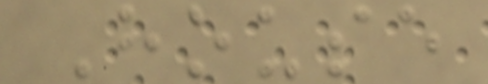House
